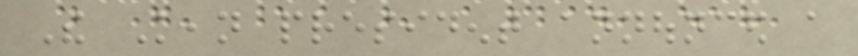The Kean president announced a
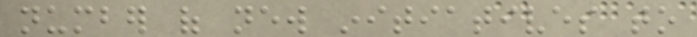number of new initiatives to
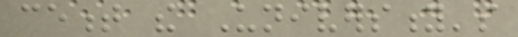cement the University's
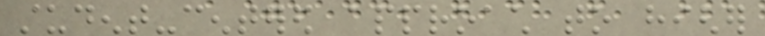student-centered approach to higher
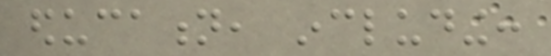education, including:
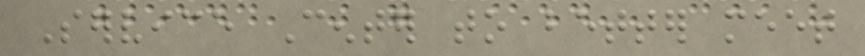Service Center to better meet
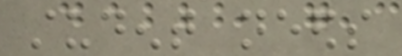student needs
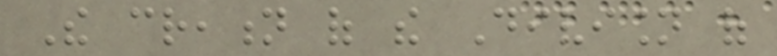The creation of the Division of
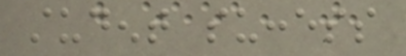student success
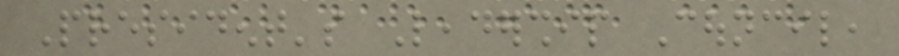President's Leadership Council,
